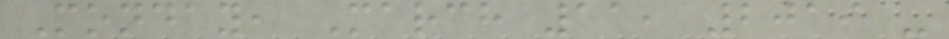Monday, March 11, 2019 -
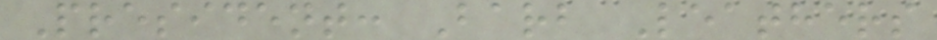President: Barb Leathers
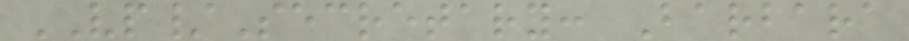VP/Secretary: Barbara
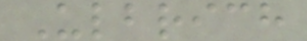Ulbrich
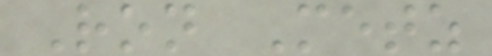Ron Metz
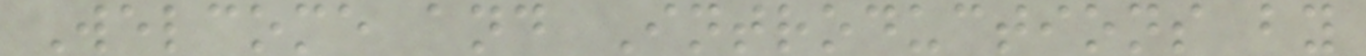Welcome and Introductions by
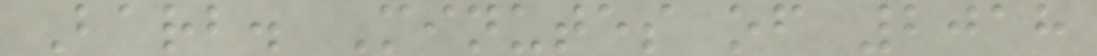Barb. Minutes of 2018
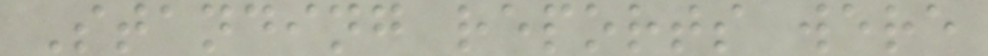Standing reports were
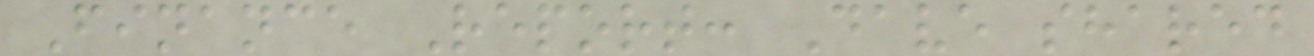Finance Report: Dave shared
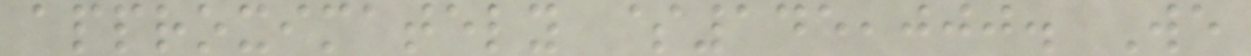approximately $145,000. We
